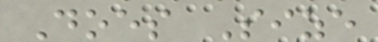Does Size
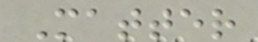Matter
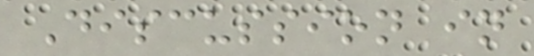Discussion in
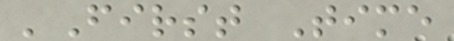'First Time
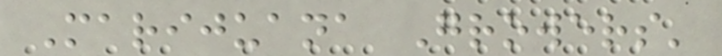Marijuana Growers'
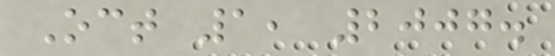Oct 1, 2007.
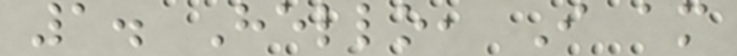1. Hello, I am
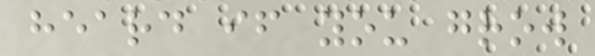heard if you grow
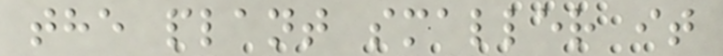the plant smaller it
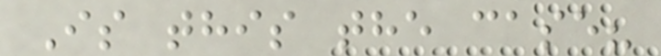Is this the case?
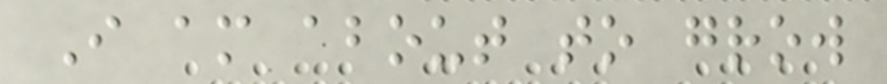I am about to grow
